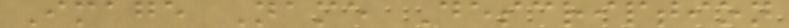Image Name Description
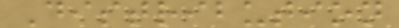Distribution
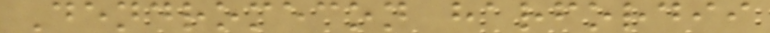Dendromecon harfordii
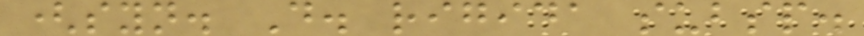(syn. D. rigida subsp.
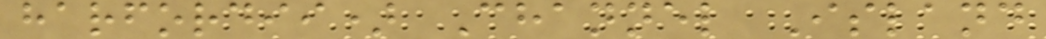harfordii) Channel Island
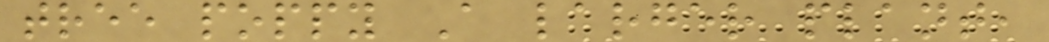tree poppy A larger plant,
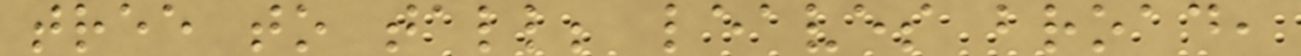tree to tall; leaves broad,
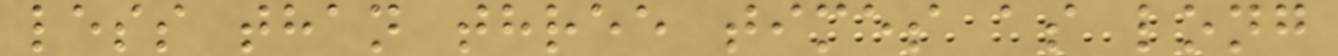less than three times as long
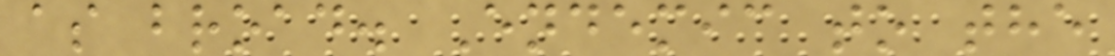as broad. Endemic to the
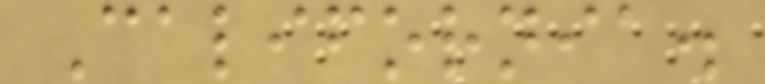California.
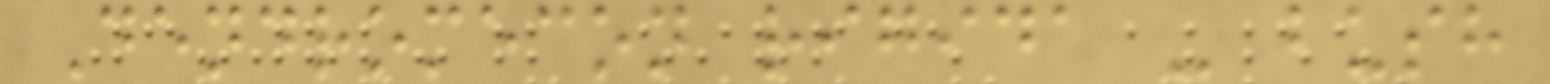Dendromecon rigida - bush
